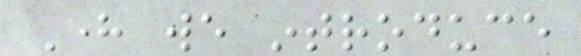Here we introduce
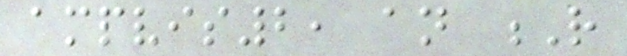ampvis2, an R
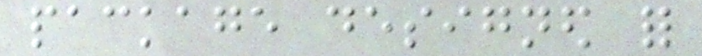package designed for
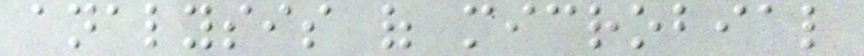analysis of microbial
